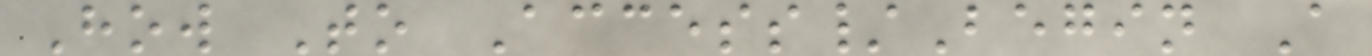How To Access/Begin A
